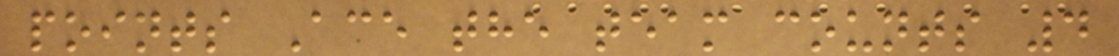points Ace the team counts 4
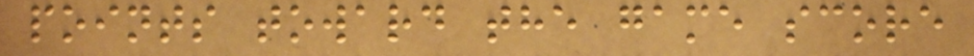points toward the game score
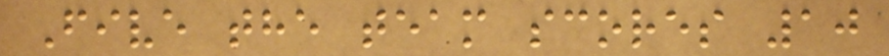Five the team scores 10
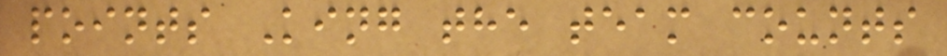points King the team counts
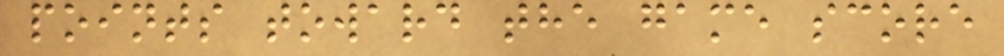points toward the game score
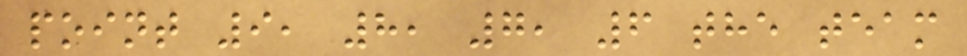point 9, 8, 7, 6 the team
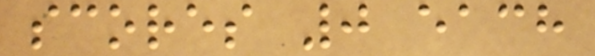scores 0 each
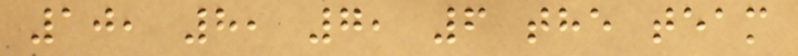10, 8, 7, 6 the team
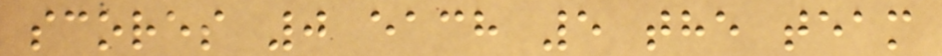scores 0 each 5 the team
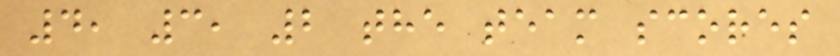4, 3, 2 the team scores
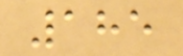185
